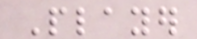Player
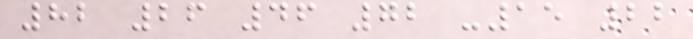82 26 46 72 -15 22
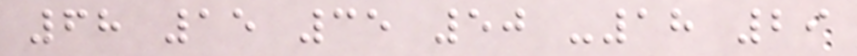68 15 35 50 -18 29
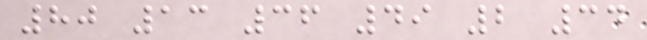80 13 36 49 2 34
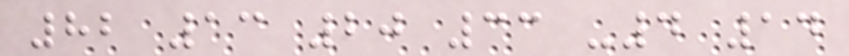82 13 20 33 -4 14
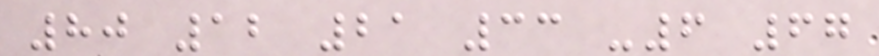80 12 21 33 -6 67
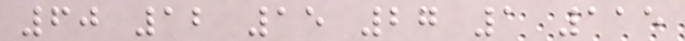60 12 15 27 1 115
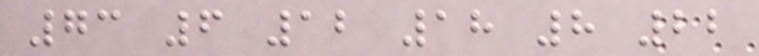73 6 12 18 8 22
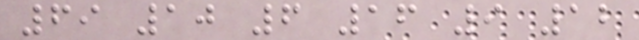69 10 6 16 9 12
